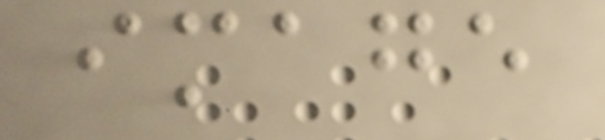image
